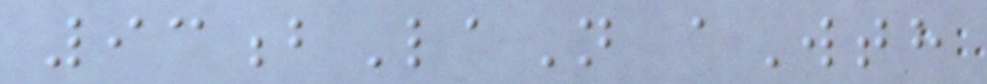93bLaN aWth
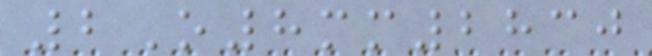2O8mm2830
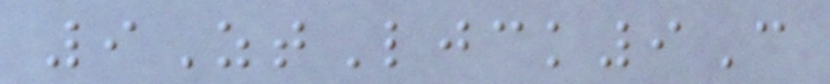9ZtLjck9C
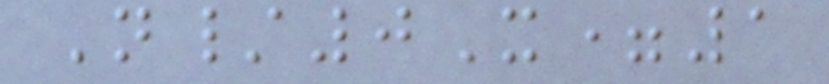N/0X=1
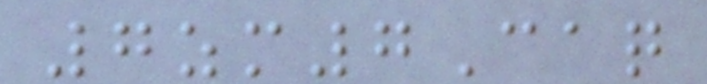7zm7Caq
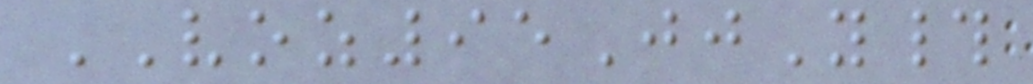VOZ95JjY#
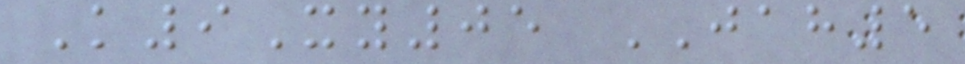K9Xy05 JAH5
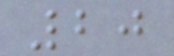20
